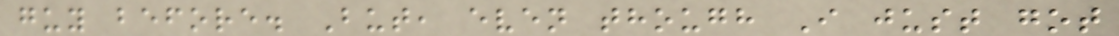guy before. But, even though I just got
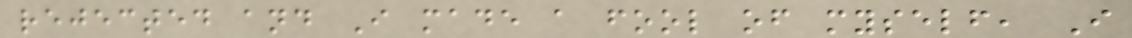rejected and I made a fool of myself, I
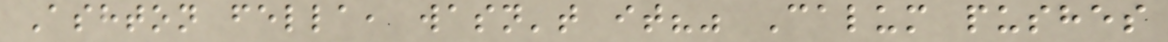Ashton fella, wasn't it?" Calum pushes
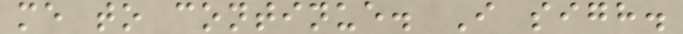me to continue. I sigh.
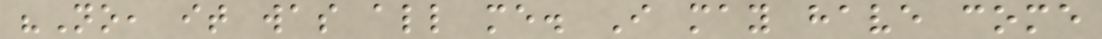"No, it was all me. I may have come
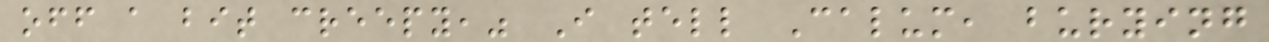off a bit creepy," I tell Calum, burying
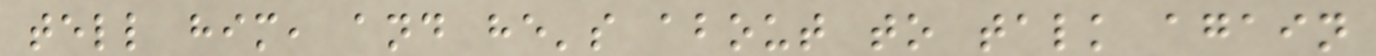tell him, and he's about to talk again
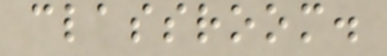classroom.
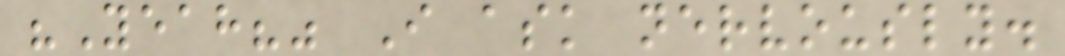"Yeah?" I ask nervously.
